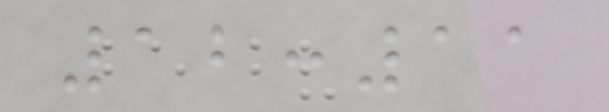12:11
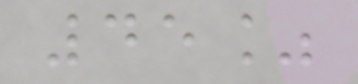45%
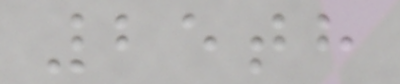25th
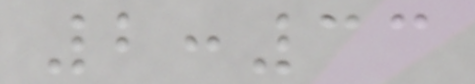2:33
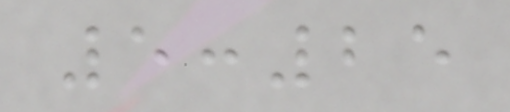5:25
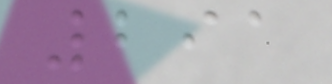291
